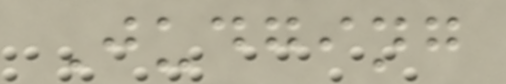Judging
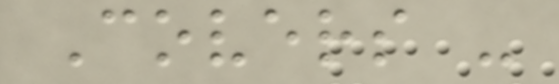Covers -
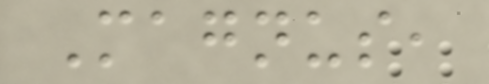Magnus,
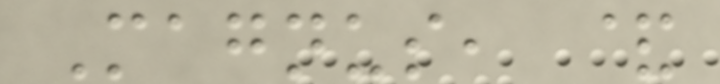Magnus, &
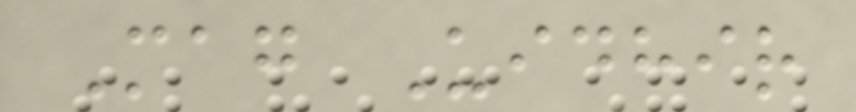Mag Uidhir
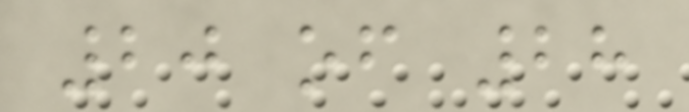20 of 28
